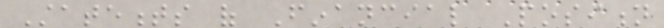Statements of Financial Position
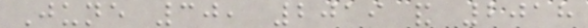June 30, 2019 and 2018
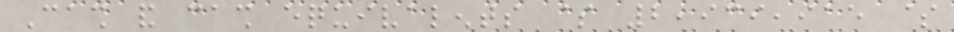Cash and cash equivalents $ 2,939,915 $
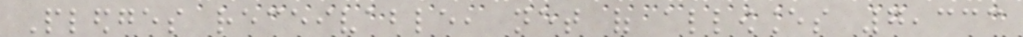Pledges receivable, net of allowances 7,333
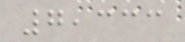7,333
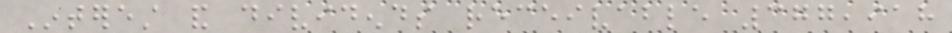Interest and dividends receivable 377,918
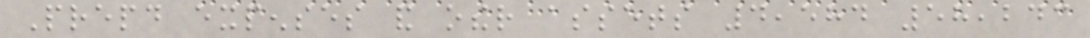Prepaid expenses and other assets 4,584 58,243
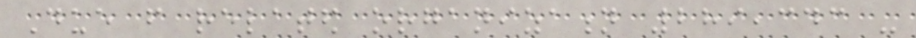Due from related organization 289,343 -
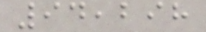94,298
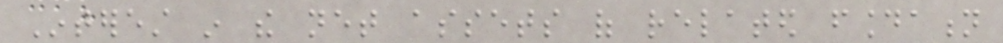Interest in the net assets of related foundation
